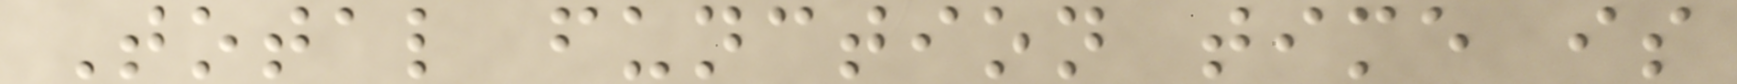Total function time is
